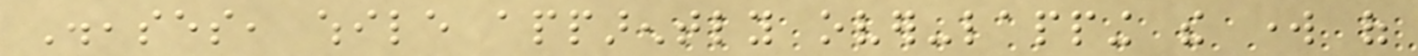Diseases, while apparently over-lapping the work of
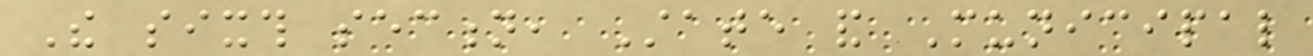The sixth section, State and Municipal
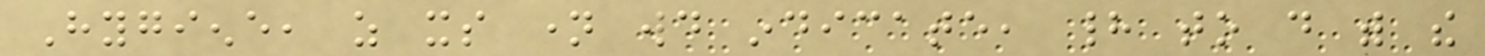Hygiene, as its name would indicate, had to do with the
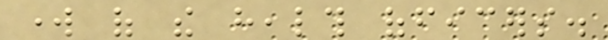work of the health officers.
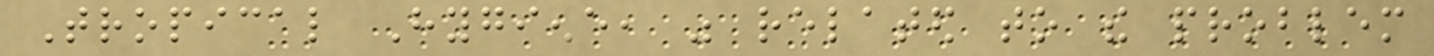Tropical Hygiene, was related to the problem
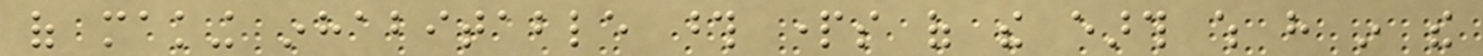of making inhabitable those parts of the earth which have in the
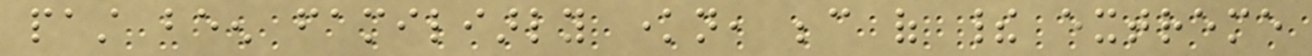past been familiarly known, because of their extreme
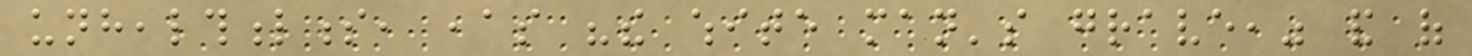unhealthfulness, ,as "the white man's grave," and of
